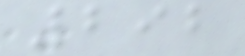292
